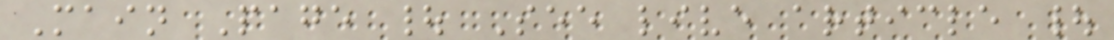Main Page | See live article |
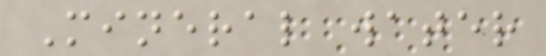Mineral water
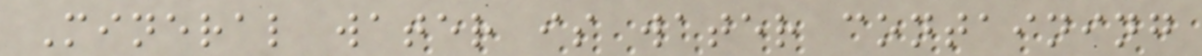Mineral water is water containing
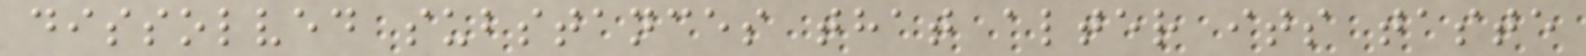dissolved substances that alter its taste
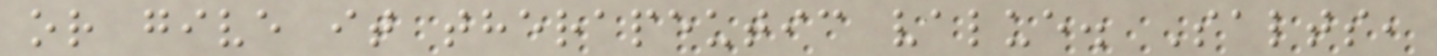or give it therapeutic value. Salts,
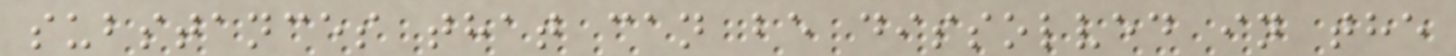substances that can be dissolved in the
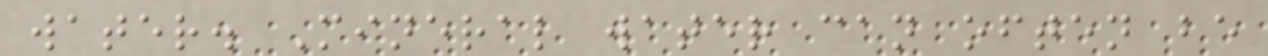water. Mineral water can often be
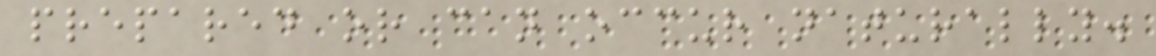prepared or can occur naturally.
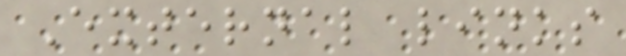External links
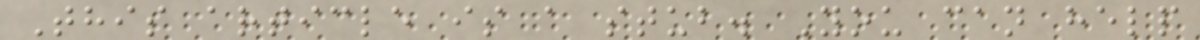This article is a stub. You can help
